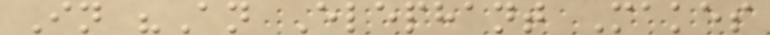In "An Elephant Makes
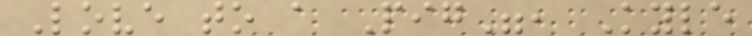Love to a Pig", Kyle
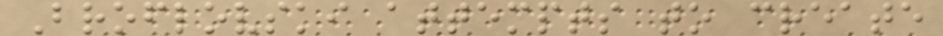Broflovski attempts to create
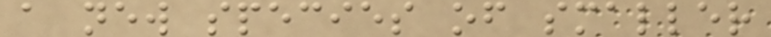a new species of smaller
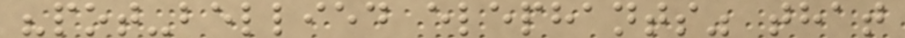"pot-bellied elephants" that
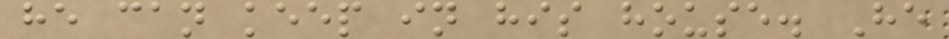he can keep in his house. He
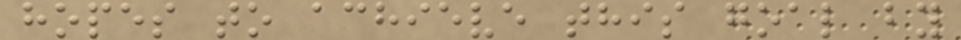hopes to achieve this goal by
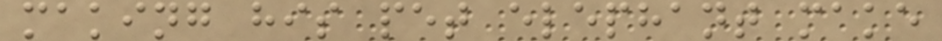making his pet elephant make
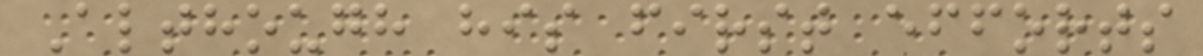Although his first efforts
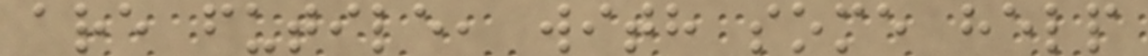are futile, with some help
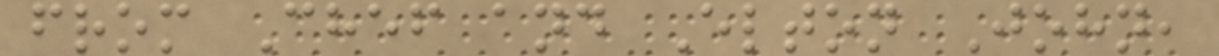from Chef and Elton John,
